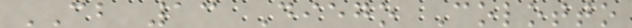CB 13 Diego Colotto
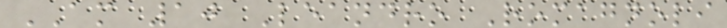AM 10 Leandro Romagnoli
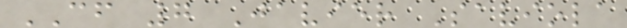CF 7 Javier Saviola
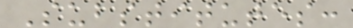Substitutes:
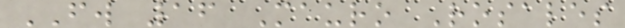FW 16 Mauro Rosales
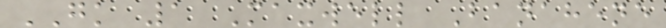GK 1 Maxwell Banahene
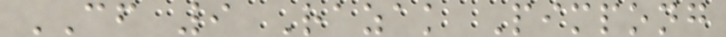CF 9 Razak Pimpong
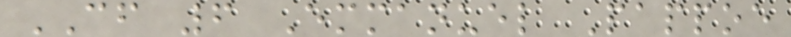CF 6 Emmanuel Pappoe
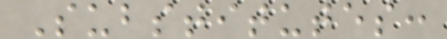Substitutes:
